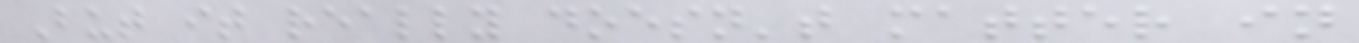But it really doesn't matter in
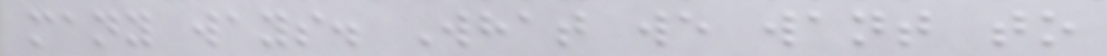many ways. What we want to
